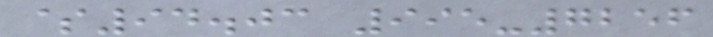$94.03 995-7256
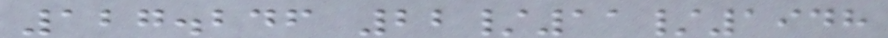127.246 22/11/1948
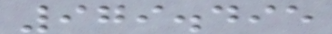979.495
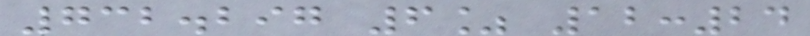732.297 6% 12:24
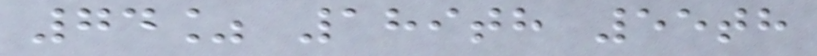74% 189th 55th
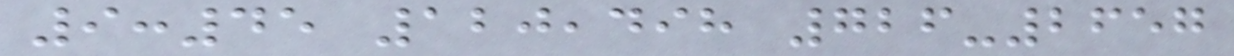9:45 120,498 726-2657
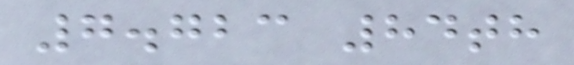7.723 84th
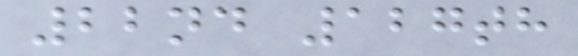22nd 127th
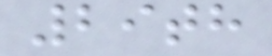29th
